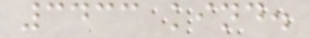3433 kind.
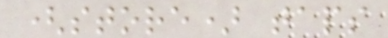(store) taps
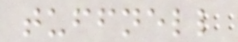tuffnell
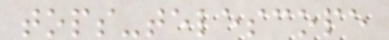tops-telescope
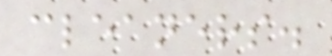cleaners.
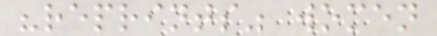"reprints" women
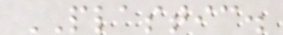PLASTIC.
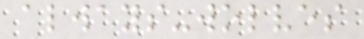always-wolves
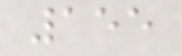155
